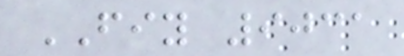FIY 9031
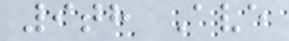9th Ave
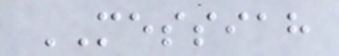MESSIAH
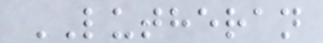LUTHERAN
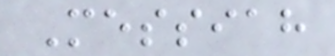Messiah
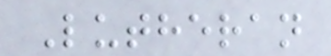Lutheran
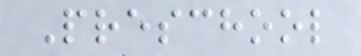Preschool
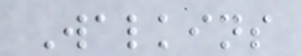Walkins
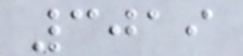3019
